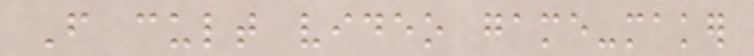From cult video game-maker
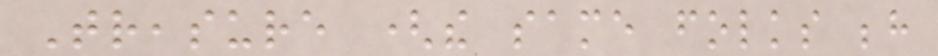Treasure (the same folks behind
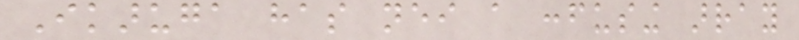Ikaruga has neither a confusing array
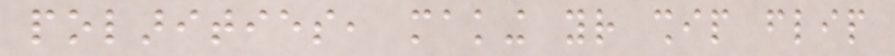polarities, making your ship flip
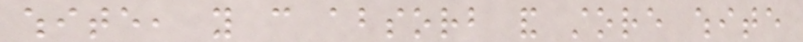white, you can absorb and store white
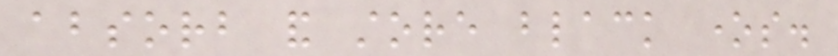absorb and store black ones.
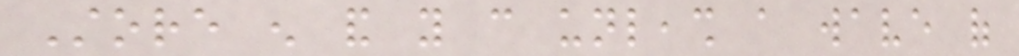Store enough and you can unleash a wave of
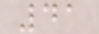41
